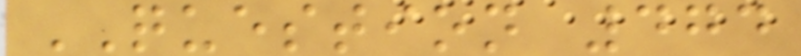QUESTION 474
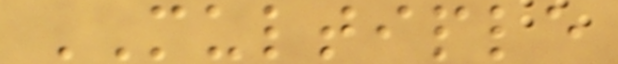MULTIPLE
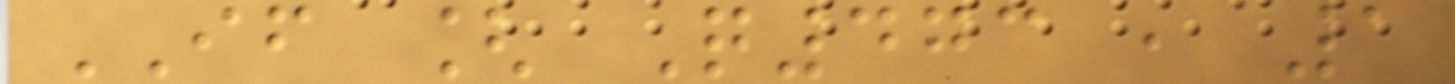IF [ Q473 , 1
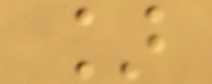]
